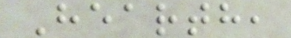Hearth,
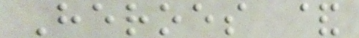Heroes &
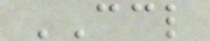CCL
